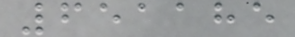651185
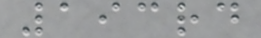193rd
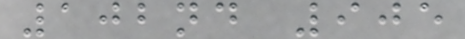102nd 905
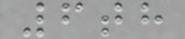6th
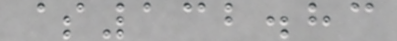$132.83
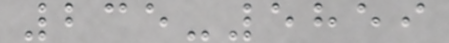235-5859
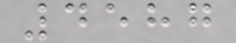4587
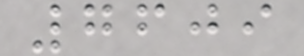7609
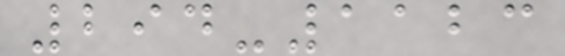294-1123
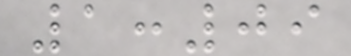1:09
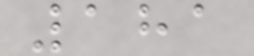181
